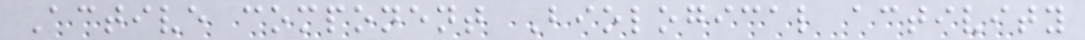Active component Biological activity
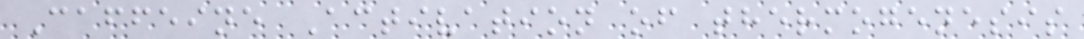Caffeine Activation of thermogenesis
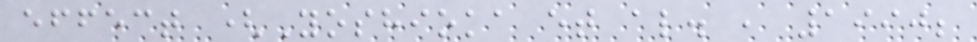effect (Yoshioka et al. , 1990;
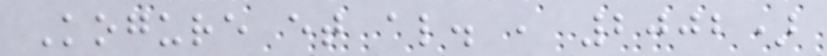Kogure et al. , 2002)
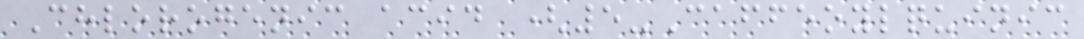Chlorogenic acid (5-Caffeoylquinic
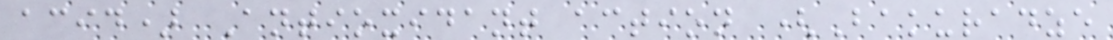acid) Antioxidant action (Bakuradze
